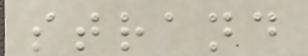strand
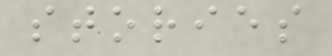stories
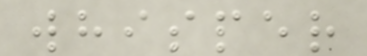whisper
